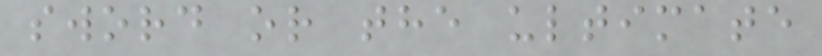sword or the ultimate
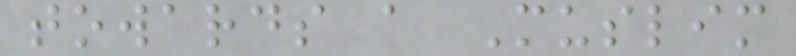towards a Muslim
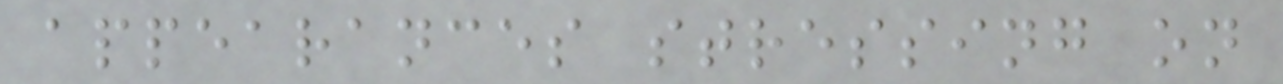appearances stressing on
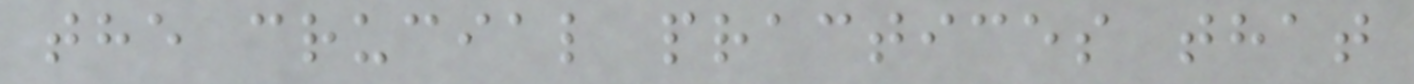the crucial practices that
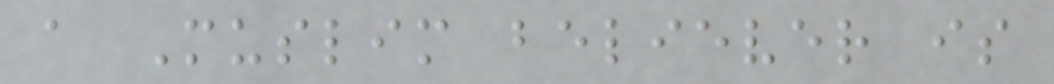a Muslim believer is
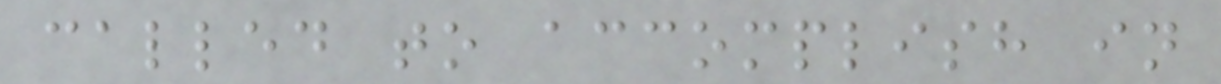called to accomplish in
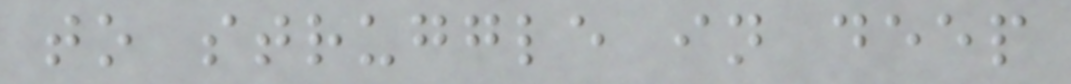to struggle in deep
